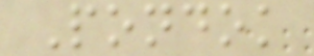Pondok
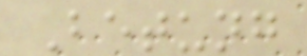Betung
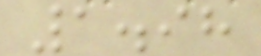1.98
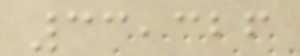33,326
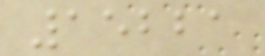15221
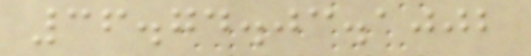36.74.03.1002
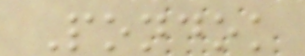Pondok
